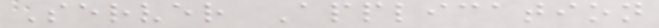Server Application
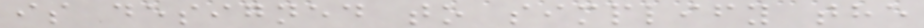is designed to simplify the
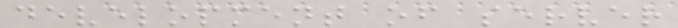development of server
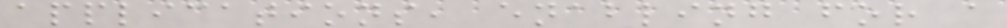applications, enabling for a
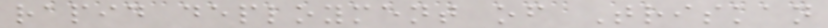rapid deployment of Triskan
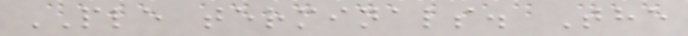PLE terminals. The
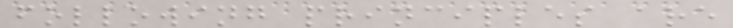following principles are
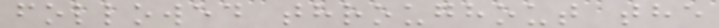followed throughout the
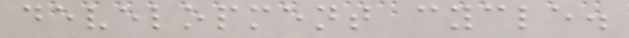development cycle.
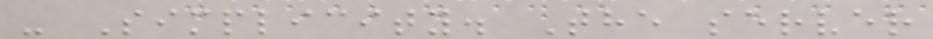- Simplicity. The server
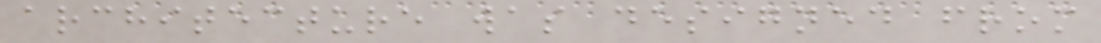architecture was designed from
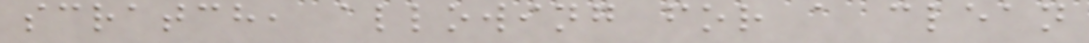scratch, allowing for a clean
